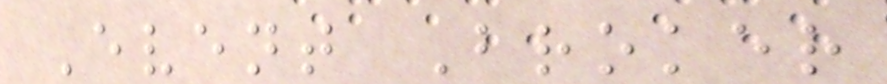Event Broker
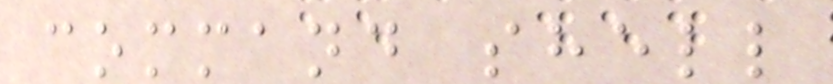command shell
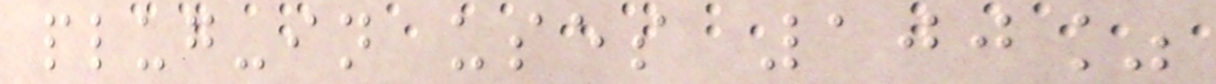plug-in uses 100%
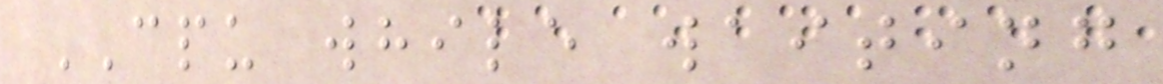CPU while waiting
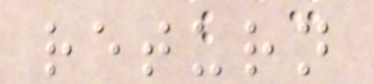return
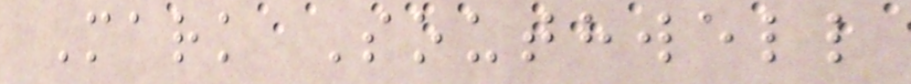Mark Southwell
